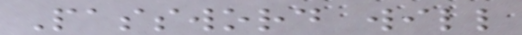Password will
